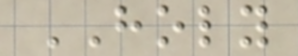HOLY
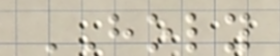HOLY
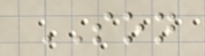SON
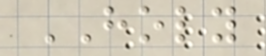HOLY
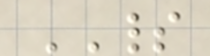SPIRIT
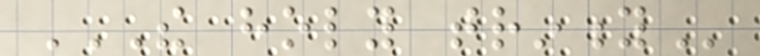THE HOLY TRINITY
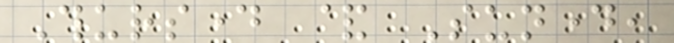Thursday & Sunday,
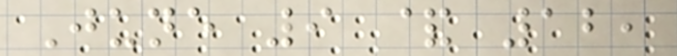June 9 & 12,
